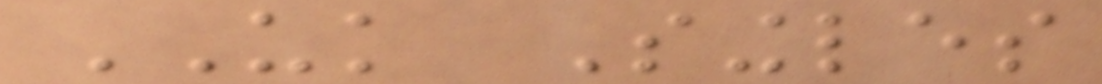UK Singles
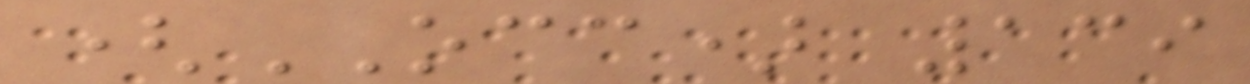(OCC) 139
